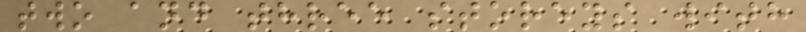two and three storeys with
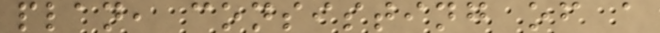plan, consisting of a
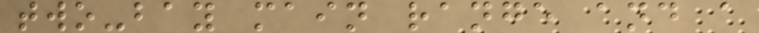two-bay main range and a
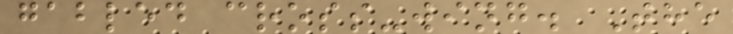gabled cross-wing. The
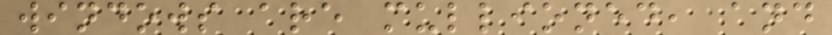windows are mullioned, and
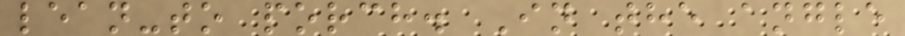lean-to porch. In the angle
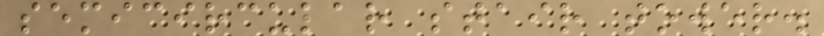semicircular stair tower.
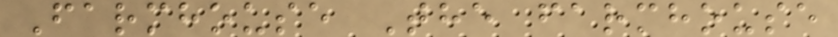Farmhouse The farmhouse
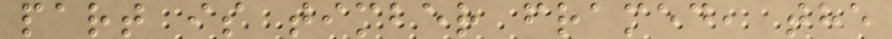part is timber framed, the
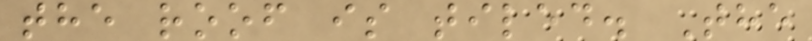the roof is tiled. The
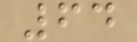64
